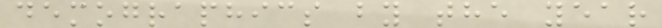demographics by the year
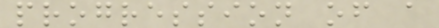progression of a
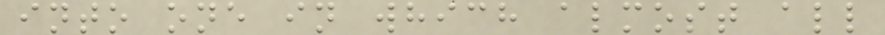into one in which almost all
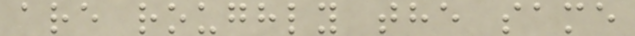are roughly the same
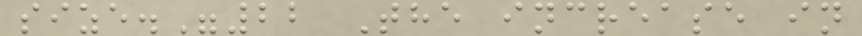size."22 The increase in
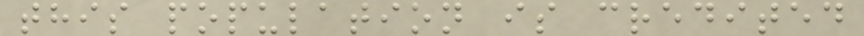this population is credited
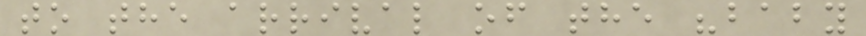to the arrival of the "baby
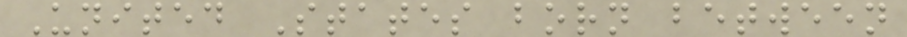United States born between
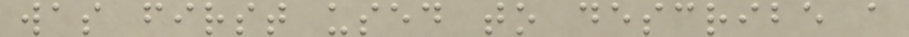was first used to describe a
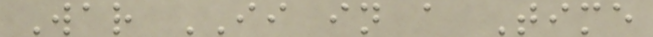War II in a Time
